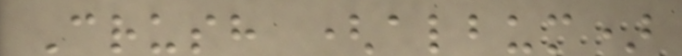Crush (album)
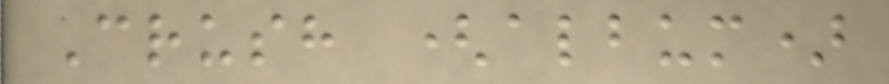Crush (album)
